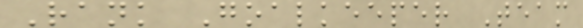Rank Goalkeeper Team
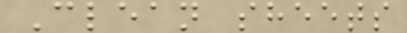Clean sheets
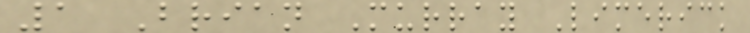1 Brian Murray Limerick
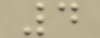4
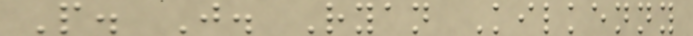P. J. Ryan Kilkenny
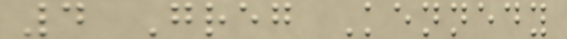4 Greg Kennedy
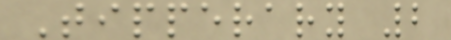Tipperary 2
